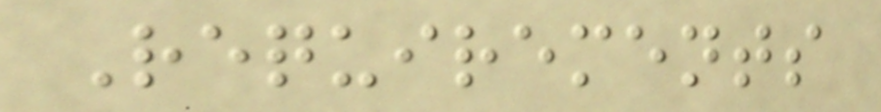Requirements
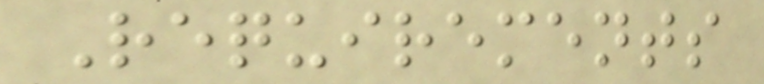Requirements
